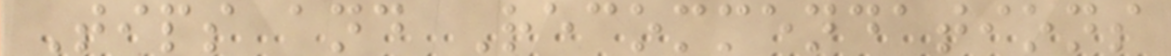Tips and Recommendations
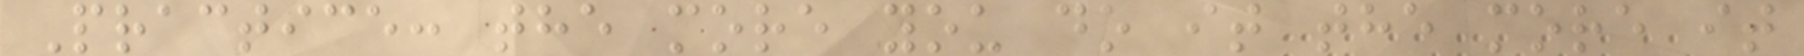Practice: the more you do it the more it
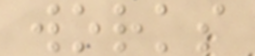works
